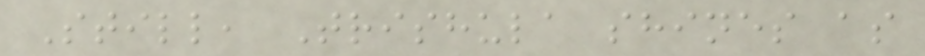Still, Trishula shines as
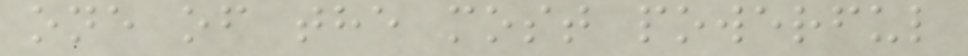one of the most powerful
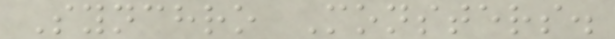Synchro Monsters.
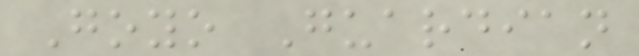Goyo Guardian
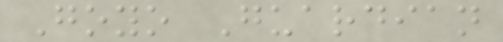Goyo Guardian
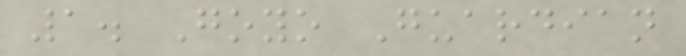1. Goyo Guardian
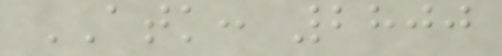ATK: 2800
